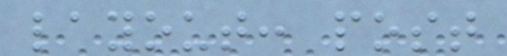layout: post
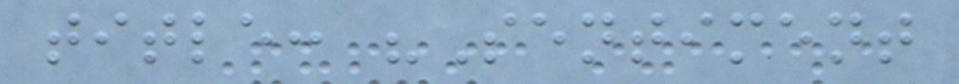title: "Sentiment
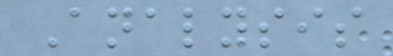Analysis
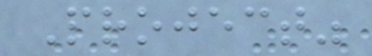Project"
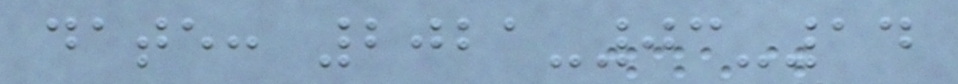date: 2021-03-14
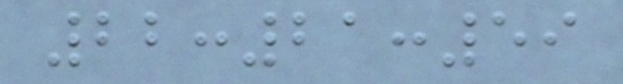22:21:59
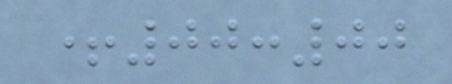+00:00
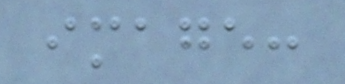image:
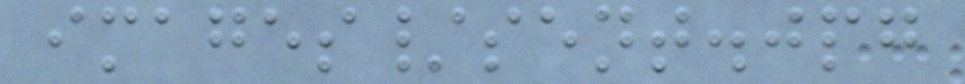images/sent.jpg
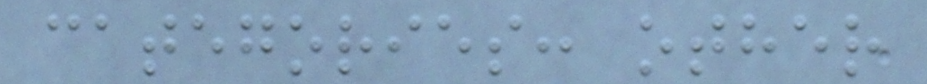categories: other
